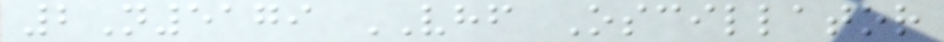2N5179 VHF Oscillator
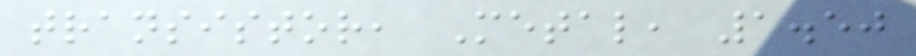transistor, Metal, 1.50
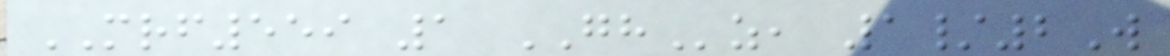MRF559 1 GHz, 1/2W
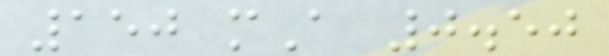150 mA 0.50
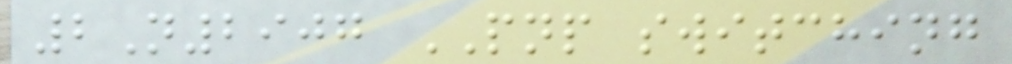2N2907 PNP switching
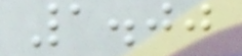1.00
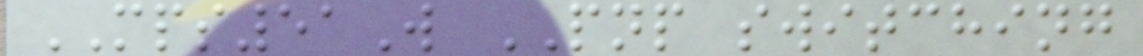MPS51W PNP switching
